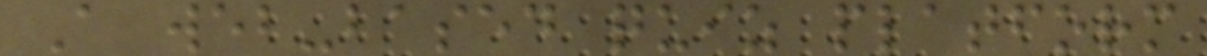A web-based quiz platform
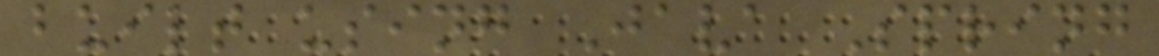built using Java Spring
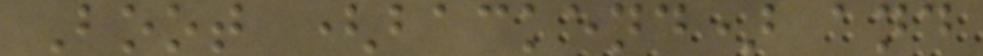Boot (backend) and
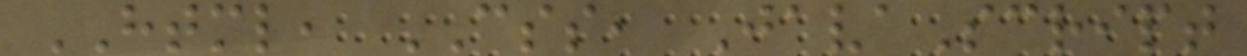HTML, CSS, JavaScript
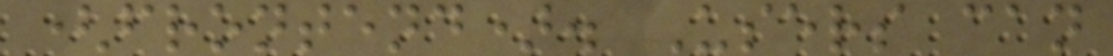(frontend). Users can
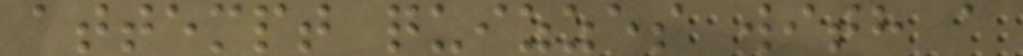attempt quizzes with a
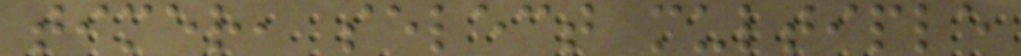timer, select multiple
